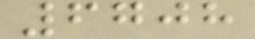6708
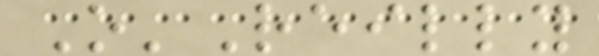O'Reilly
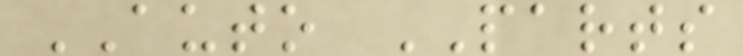AUTO PARTS
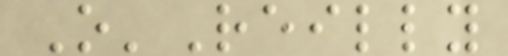O'Reilly
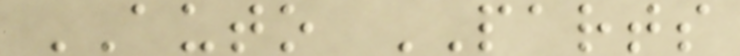AUTO PARTS
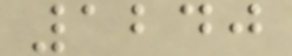1240
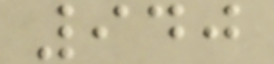940
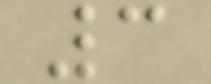3
